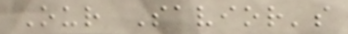Our Savior's
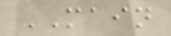MAIN
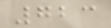723
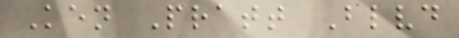Ken Pratt Blvd
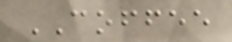COFFEE
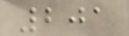201
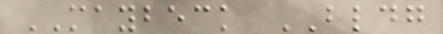MAYBECK BLDG
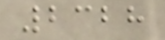2328
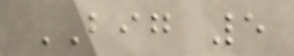BIG 5
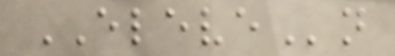ELEVEn
